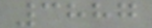3887
